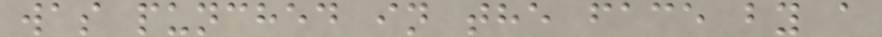was punched in the face by a
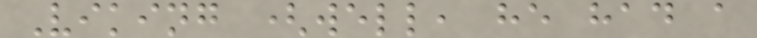Viking (well, he had a
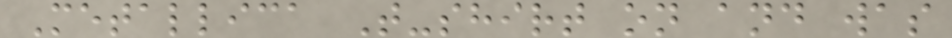Metallica T-shirt on and was
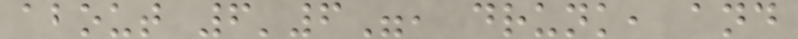about 6'6", drunk, and
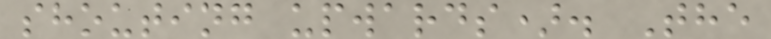shouting upwards). The
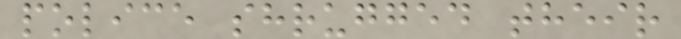police shrugged their
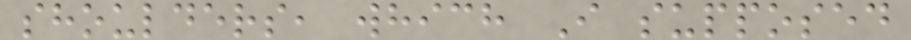shoulders, which I supposed
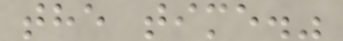the time."
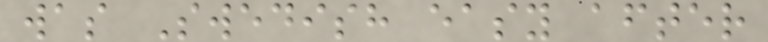was Swedish easy after
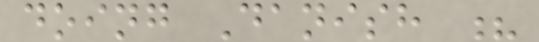doing Danish ?
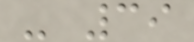- 39
